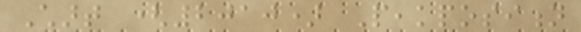Chart (2010) Peakposition
